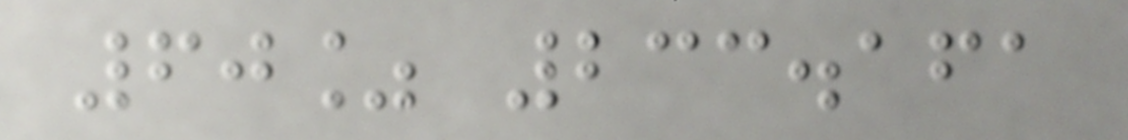60% 233.161
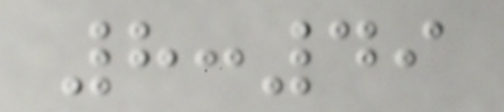8:49
